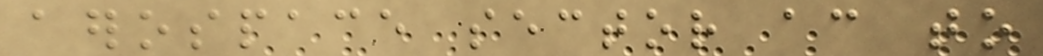aerospace sector according to
